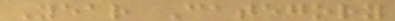Year Category
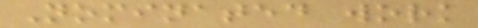Nominated work
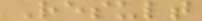Result
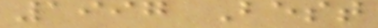1997 Best
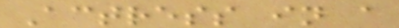Actress in a
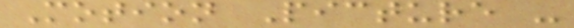Motion Picture -
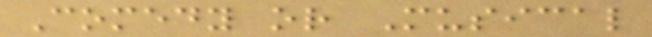Comedy or Musical
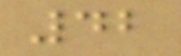42
